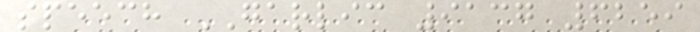speech GARLIC 9137 6259
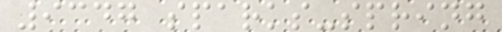9347 sparks-spring
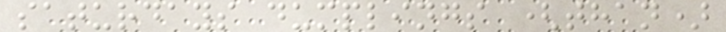saturdays dumplings (than)
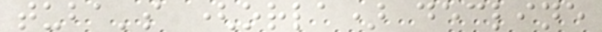tuba's (orla) decline
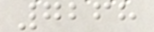7268
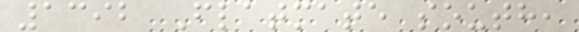1392 Flatmate south,
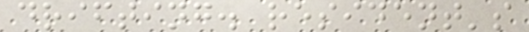drifting. resident's
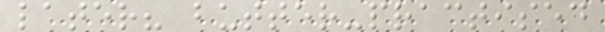later? butter-practised
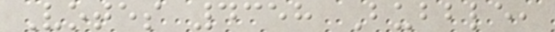Votes 4358 Bubble,
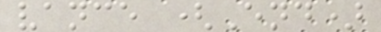vance (End)
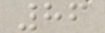86
